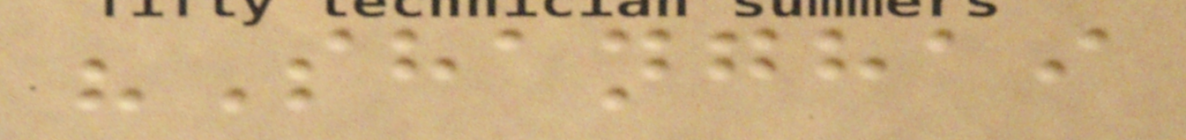"Shanghai
